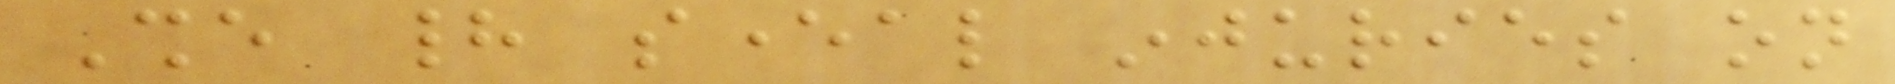She had several injuries on
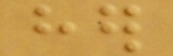her
